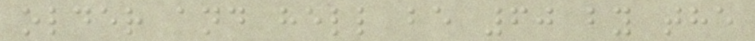older and hell be 60 by the
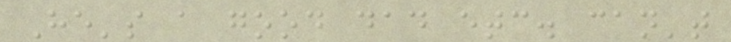He's a good dad etc. can't
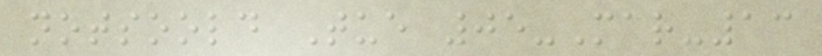notsoold Tue 05-Mar-13
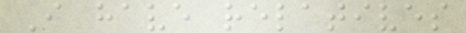I have relatives
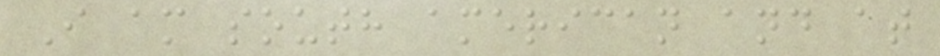I am south american and at
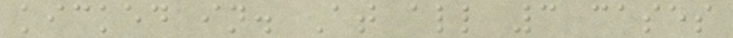kicked in. At all 3 cases
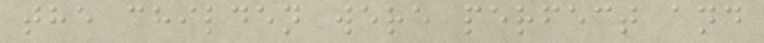the childen were perfect and
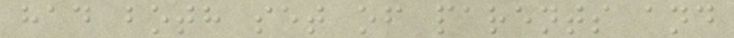had both set of parents and
